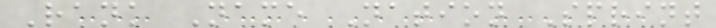Rank Name Nation Sprint
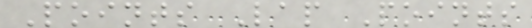Points Lap Points
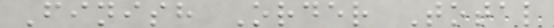Finish Order Total
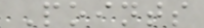Points
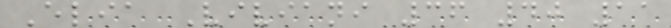Elia Viviani 36 40 11
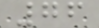76
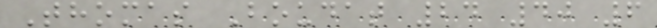Thomas Boudat 24 40 6
